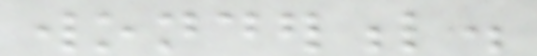wonderful.
